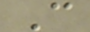C
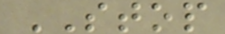STOP
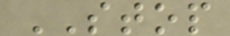STOP
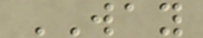WAY
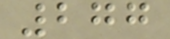277
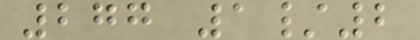277 1/2
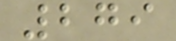279
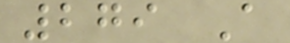279 A
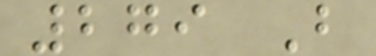279 B
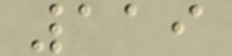119
